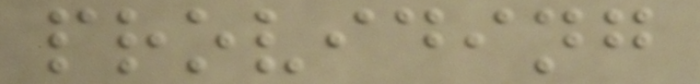providing
